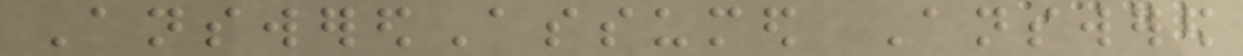AnsweredAssumed Answered
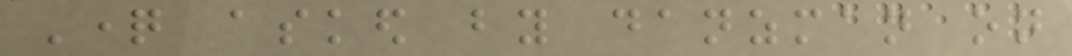Question asked by danzman on
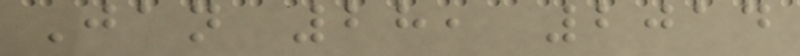Jan 28, 2014
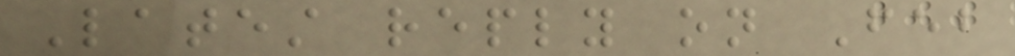Latest reply on Feb
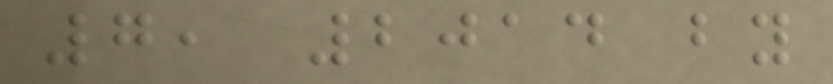7, 2014 by
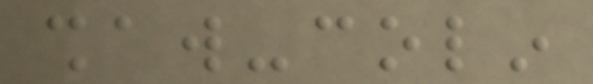shaw-colin
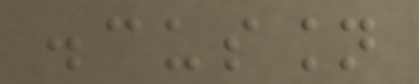discussion
